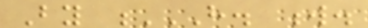By H. W.
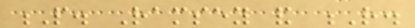P. Ramsey and R.
